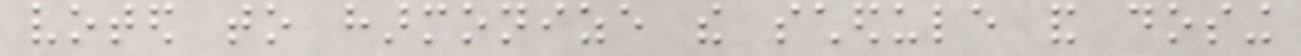voted to harmonize the schedule and dosing
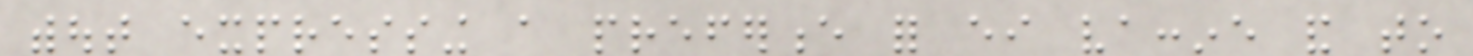without expressing a preference for either vaccine and to
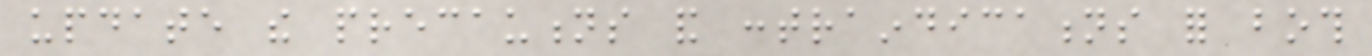update the precautions and contraindications for both
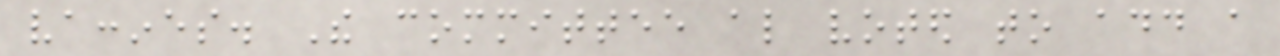vaccines. The committee also voted to add a
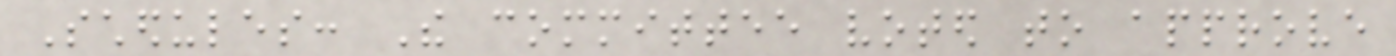Schedules: The committee voted to approve
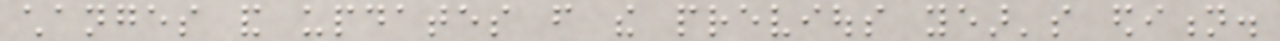changes and updates from the previous year's edition.
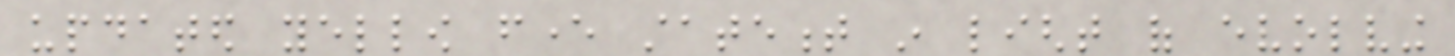updated yellow fever statement in light of evolving
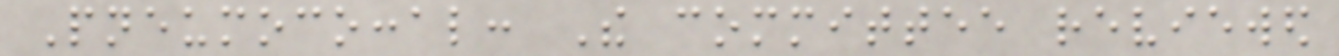Pneumococcal: The committee reviewed
